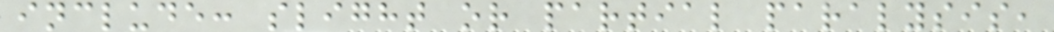include: slight or partial paralysis,
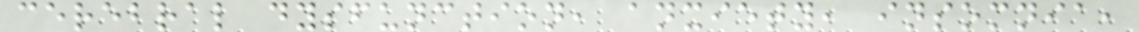cerebral dysfunction, anxiety, insomnia,
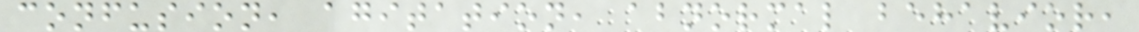confusion, agitation, abnormal behavior,
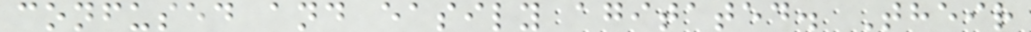confused and easily agitated. Their
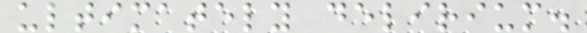ultimately delirium.
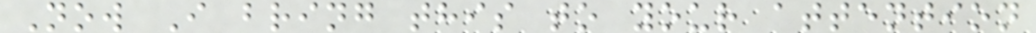Now I bring this to your attention
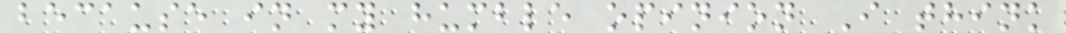because in my humble opinion I think
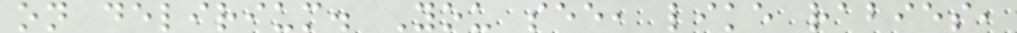on delirium. You see, like rabies,
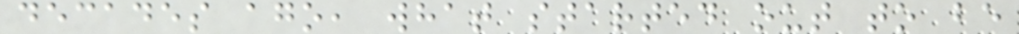decades ago, what started out to be
